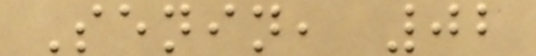Senin, 02
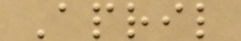April
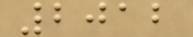2012
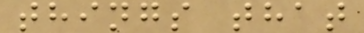things that
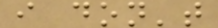i don't
